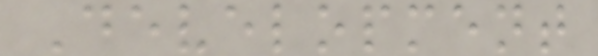Development
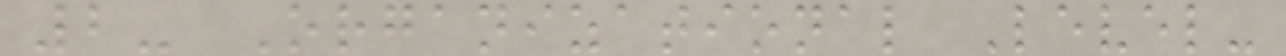2- Organizational Level-
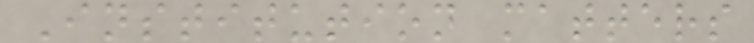Institution matters
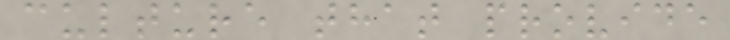culture that provide
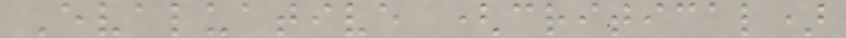Evaluative (critical)
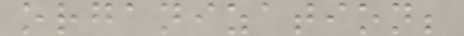organization;
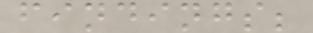findings;
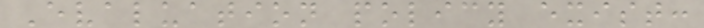Evaluation policy exist:
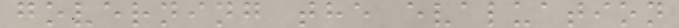governing the evaluation
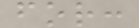for:
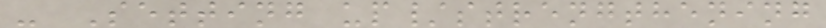- Setting up/strengthening
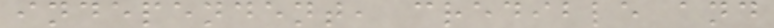independent, credible and
